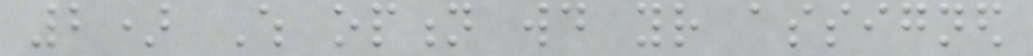2) Which option would your assigned
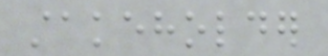stakeholder
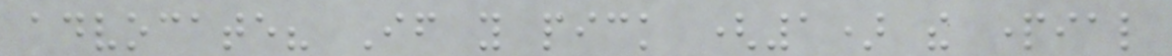advocate? If you pick (1) the partial
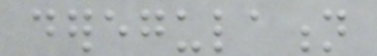deregulation
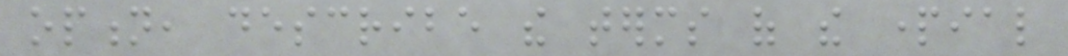option, describe the terms of the partial
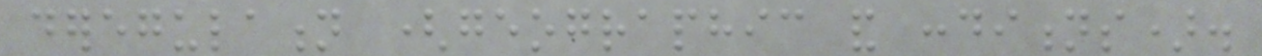deregulation (geographic and conditions).
